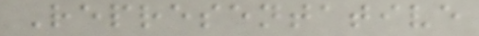Representative
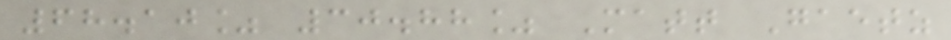68.10% 30.88% Matt Gaetz
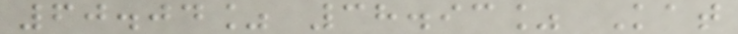60.04% 38.93% Kat
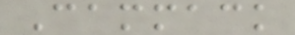Cammack
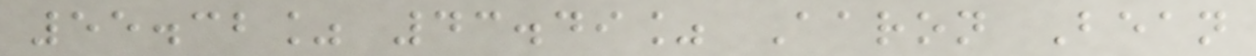55.32% 43.49% Aaron Bean
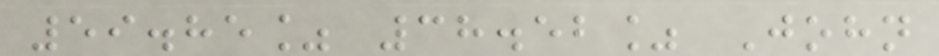59.85% 38.52% John
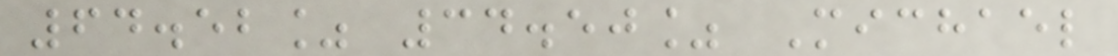64.52% 34.50% Michael
